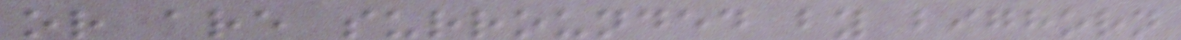or are surrounded by bighorn
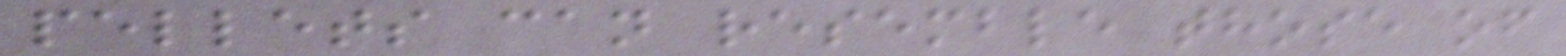pellets can resemble those of
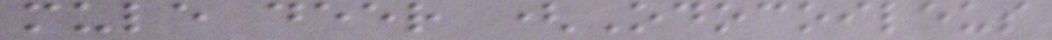mule deer (Odocoileus
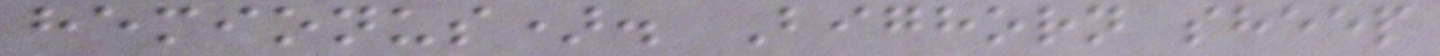hemionus). Bighorn sheep
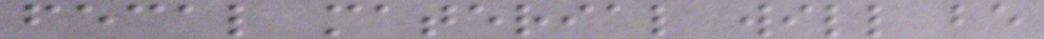fecal material will be
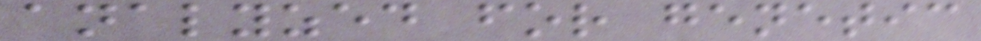analyzed for genetic
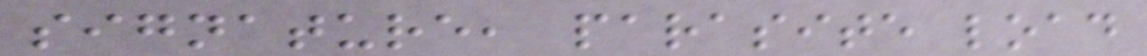signature, parasite load
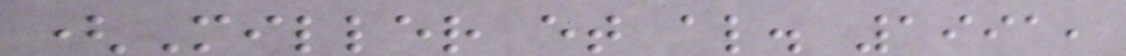(Miller et al. 1991,
